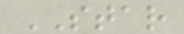STAR
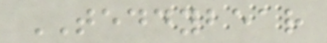TEDDYBEAR
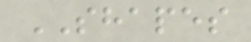SHAPES
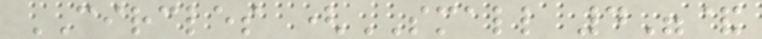CIRCLES (SMALL 4"&
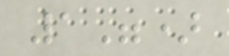1")
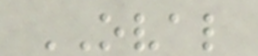OVAL
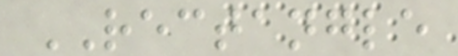RECTANGLE
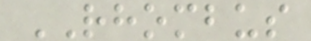RHOMBUS
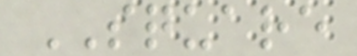SQUARE
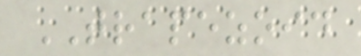TRAPEZOID
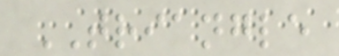TRIANGLE
